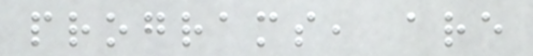programs, are
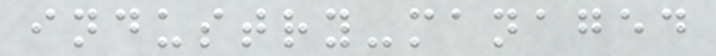industry-managed
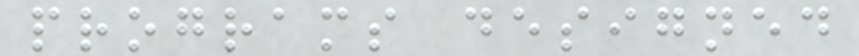programs designed
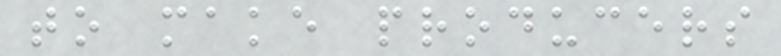to make producers
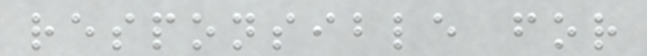responsible for
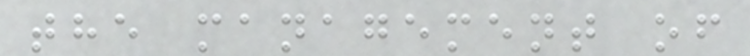the management of
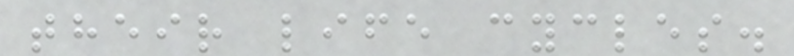their life cycles.
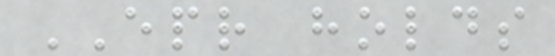EPR holds
